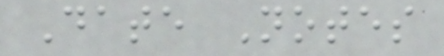Date Notes
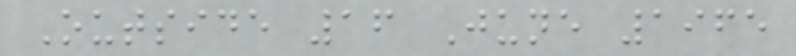Outside 16 June 1965
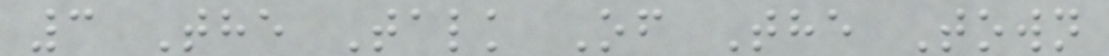3 The Talk Of The Town
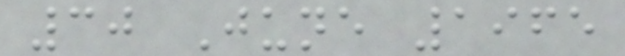30 June 1965
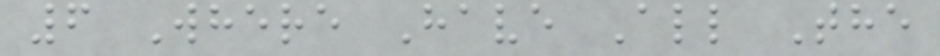6 Where Have All The
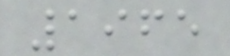1965
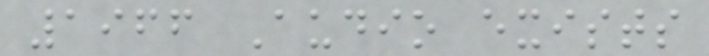1966 Audio exists
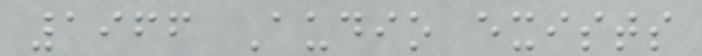1966 Audio exists
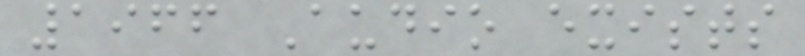1966 Audio exists
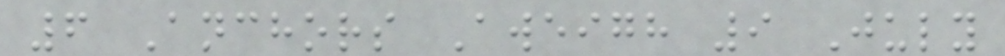6 Anchors Aweigh 9 July
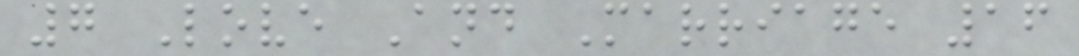7 Love And Marriage 16
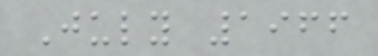July 1966
